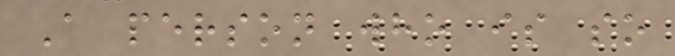A person who is so
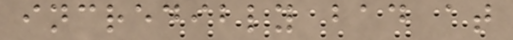incredibly bad at
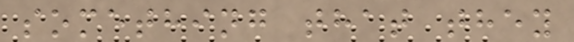something that they
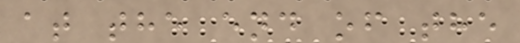at the end of the
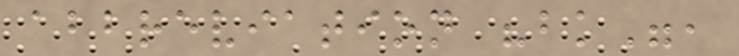abbreviation "bk",
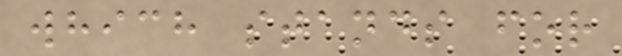which stands for
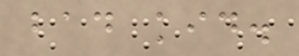bad kid.
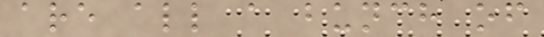are all a bunch of
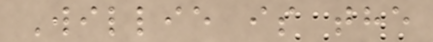Willie is the
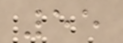55
